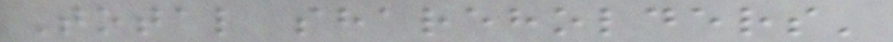Total shareholders'
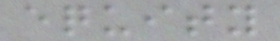equity
